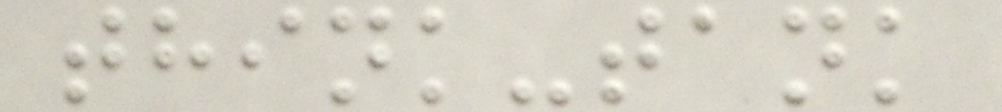think-tank
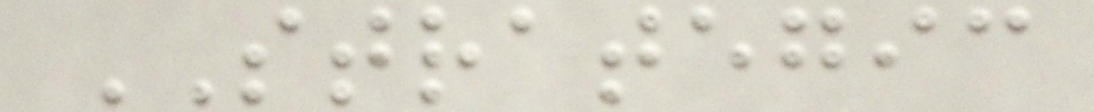STRATEGIC
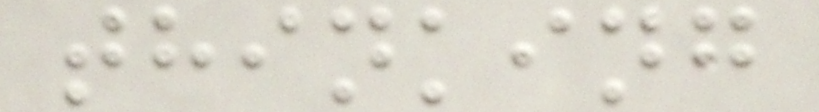thinking
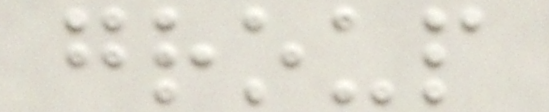group
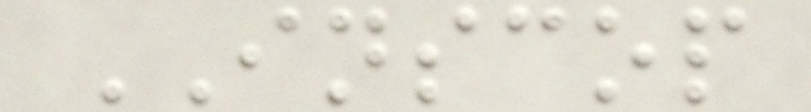INSCOP
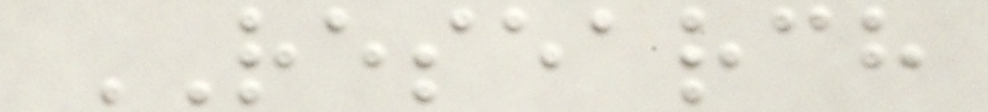RESEARCH
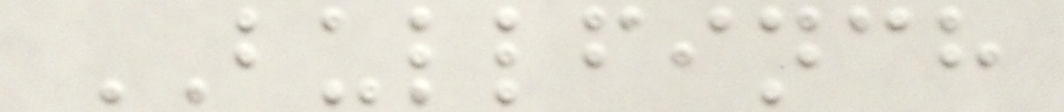BULLFINCH
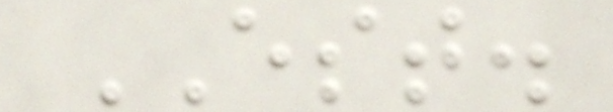EST.
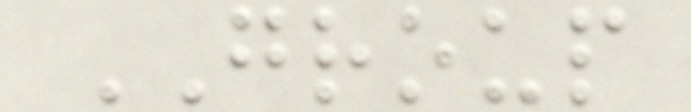GROUP
